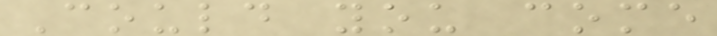Could you come
